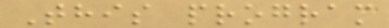This program
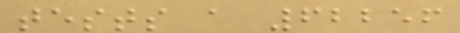tests a 62256
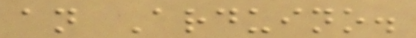an Arduino.
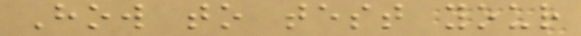How to test your
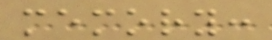memory:
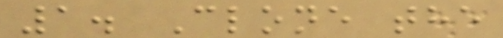1. Clone the
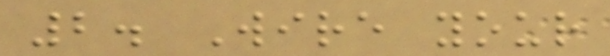2. Wire your
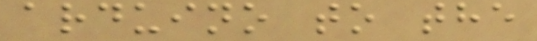arduino to the
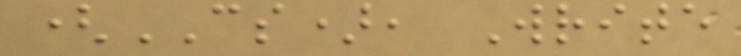(CS), Write
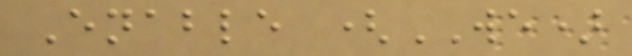Enable (WE)
